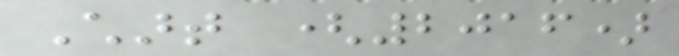Chart (2016)
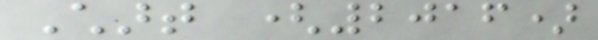Chart (2016)
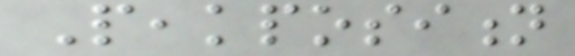Peakposition
